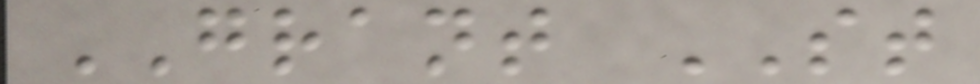GRANT ST
